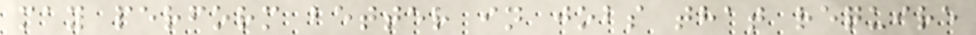may perform better in jobs that require
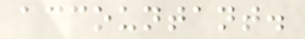accountant.
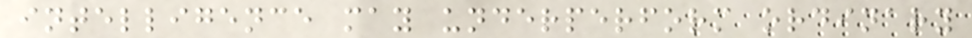intelligence may underperform ordinary
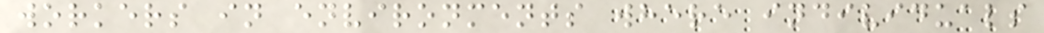workers in environments where individuals
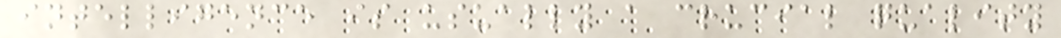intelligence is usually a crucial quality
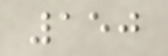150
